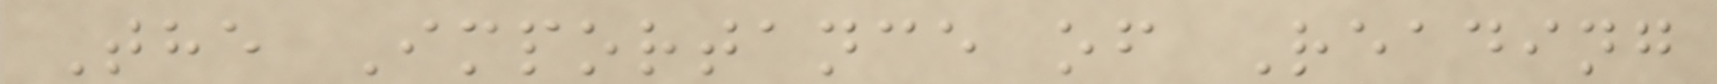The Importance of Reading
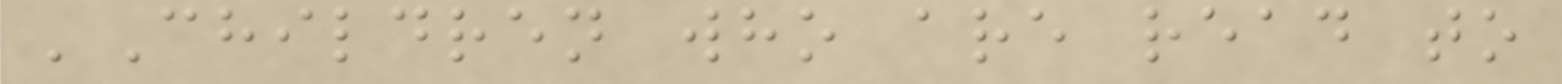'Children who are read to
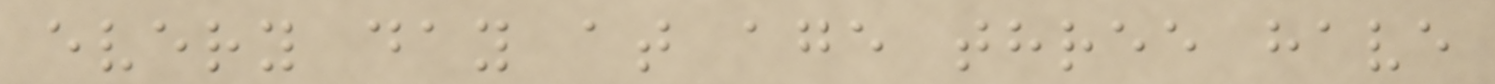every day at age three have
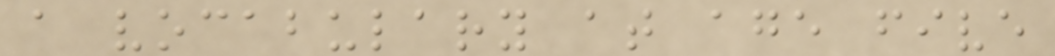a vocabulary at age five
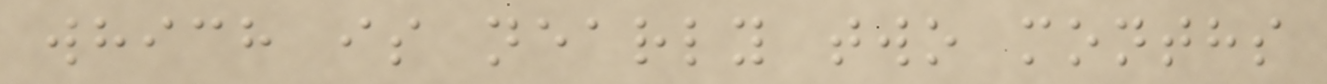which is nearly two months
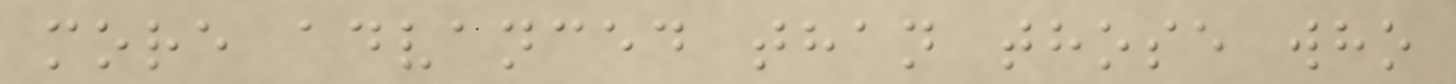more advanced than those who
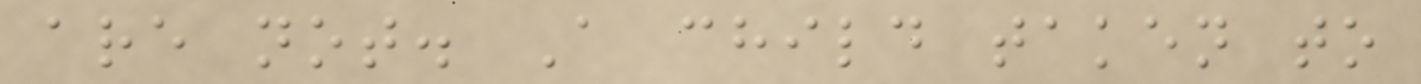are not. A child taken to
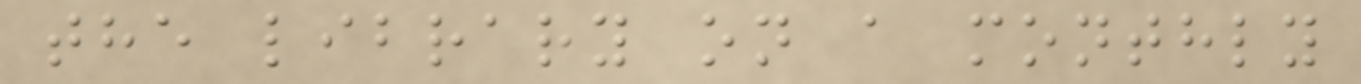the library on a monthly
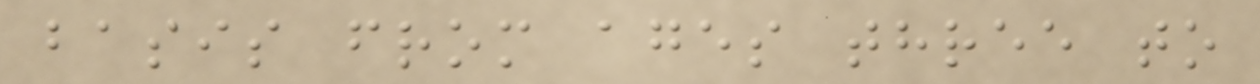basis from ages three to
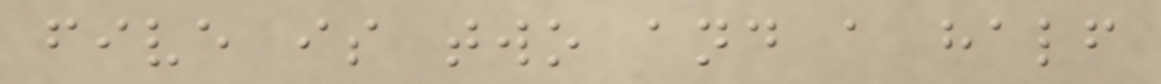five is two and a half
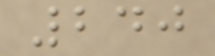240
